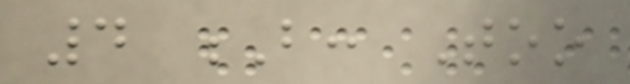4 B: Too
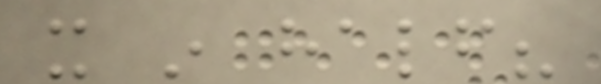it in half?
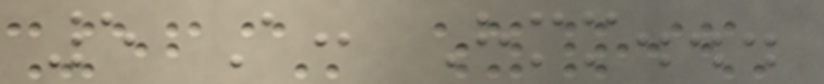5 A: Hmm...
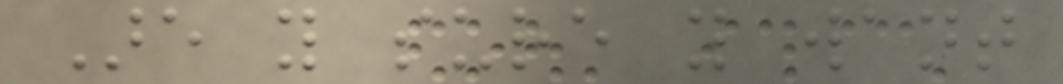Are you sure you want
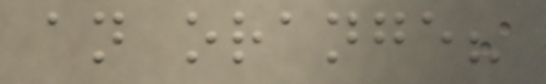an orange?
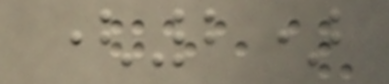(2)
